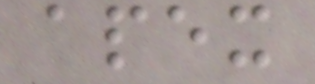apex
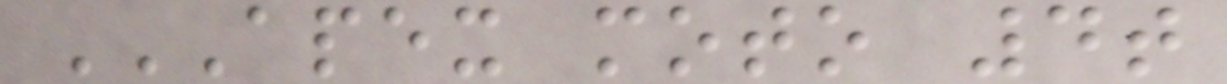APEX MOTO 4T
